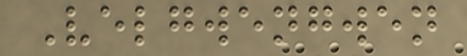Velgwengwen
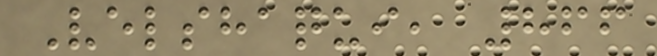Velshaqui, 866
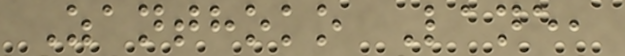Zanthoko Lane,
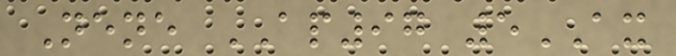Nene AP97 5AX
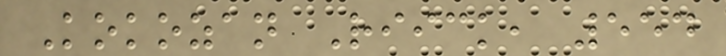Kokozan Riick, 554
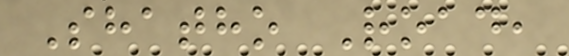Shatho Road,
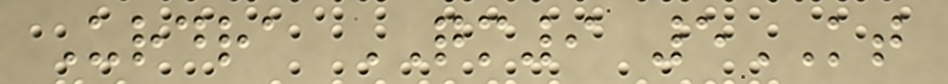Urdra QM9 5KT
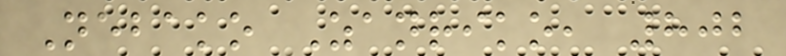Nebako Zanriko, 802
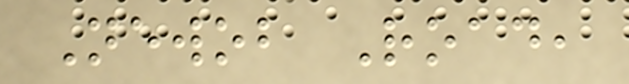Newob Road,
